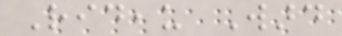Rideau Ward
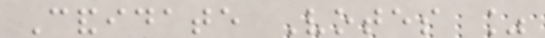Candidate Votes %
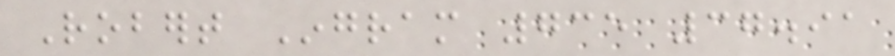Robert Ingram 735 37.91
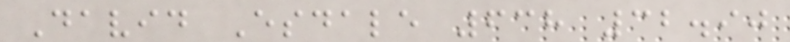David Esdale 638 32.90
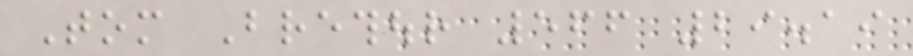Tom Brethour 566 29.19
